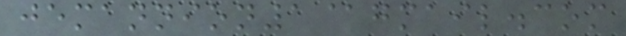jemannion1@gmail.com
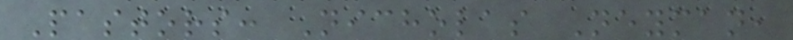Pastors: Nicholas Neyman,
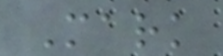Mark
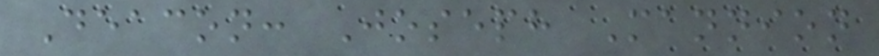Deacon: Joseph Mannion
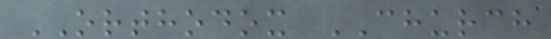ORTHODOX CHURCH
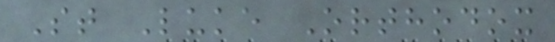St Luke Orthodox
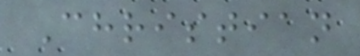Christian
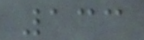133
